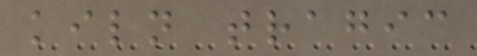kiln tragic
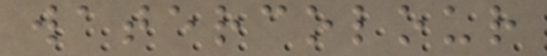watercolour
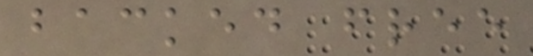backed free
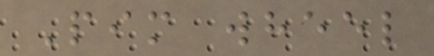Pim wheel
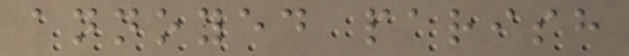annoyed parish
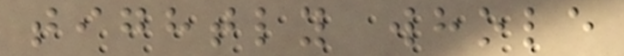tightly whole
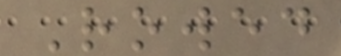Rowed
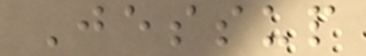Jessup
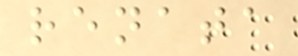renata
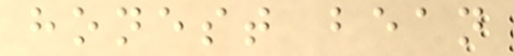honest bean
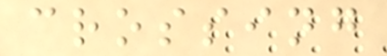crossing
